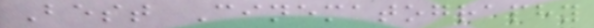Best Cinematography
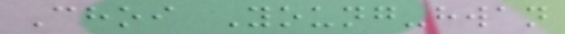Choi Young-hwan
